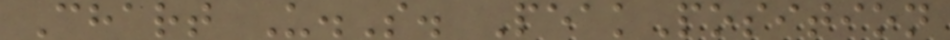Chart U.S. PeakPosition
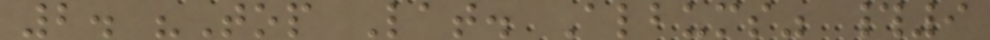2. "Top Lat. Albums" #9
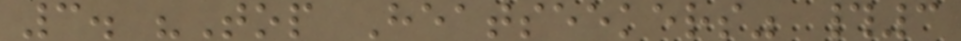3. "Top Heatseekers" #3
